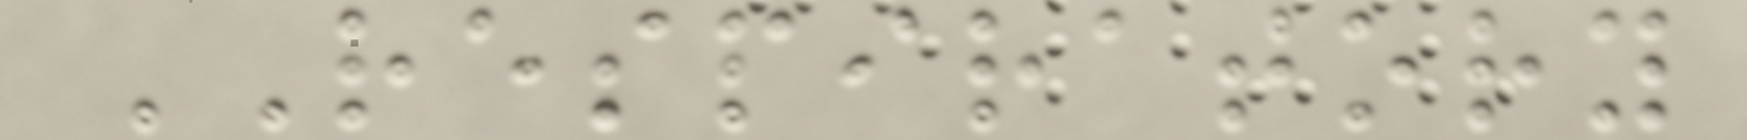RESPIRATORY
